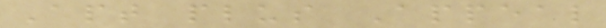Apt plus Appeal
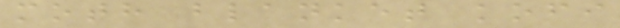moth blanket kofi
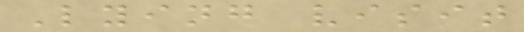Lying visit
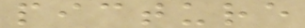picture
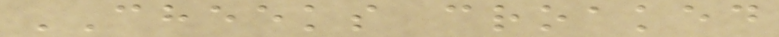CHEEKS croaked
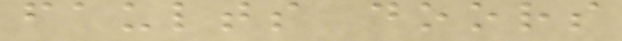faults doors
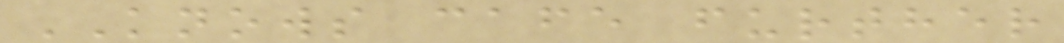KNOWS cafe further
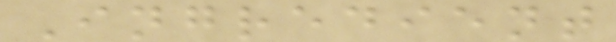Ingredient
